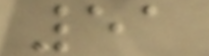51
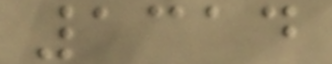1314
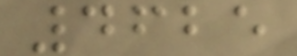4625
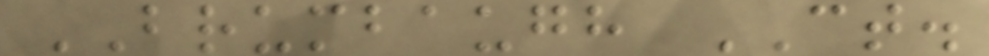BRUMBAUGH CT.
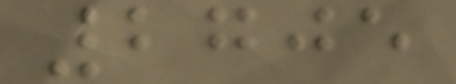2705
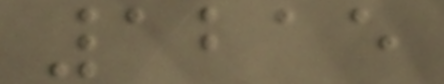1215
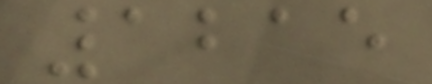1215
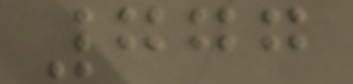777
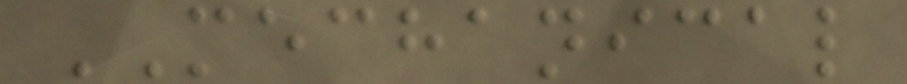MECHANICAL
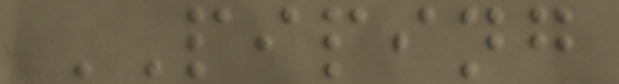PIPING
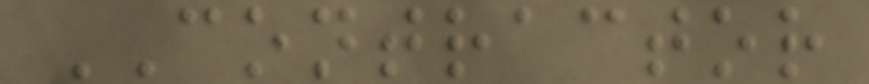CONTRACTOR
